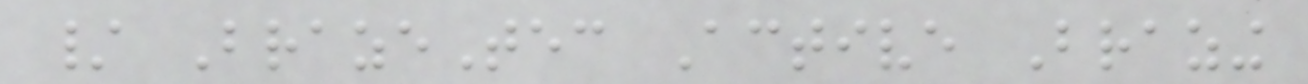/ BrazeTec Active Brazing
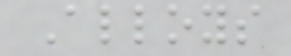Alloys
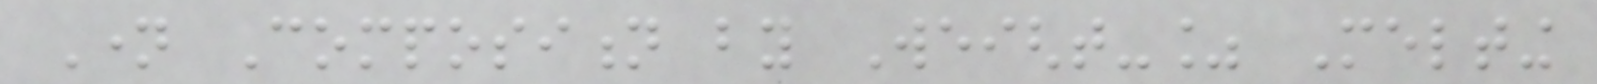Name Composition by Weight-% Melting
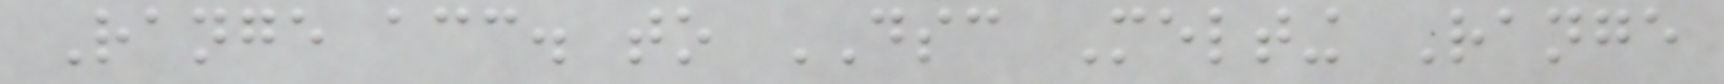Range acc. to DSC Melting Range
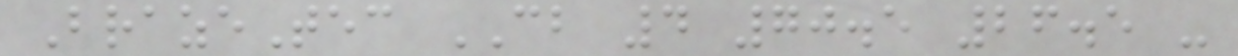BrazeTec CB 4 70.5 26.5 -
